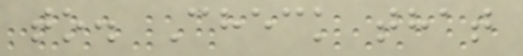to. Check that
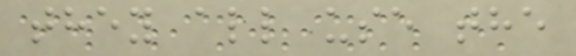they all use the
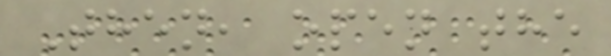Then, open the
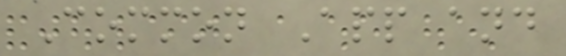Common App and
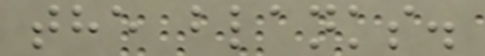the blanks.
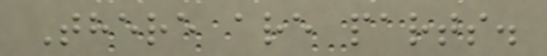There are parts.
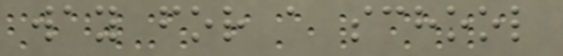way for a school
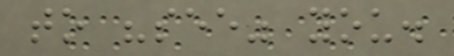to "see" you.
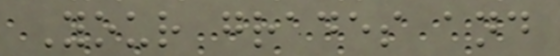Your grades and
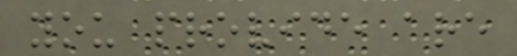you provide are
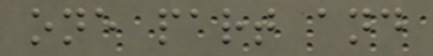one part and
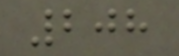208
